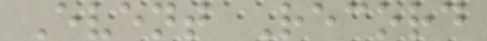Event Record
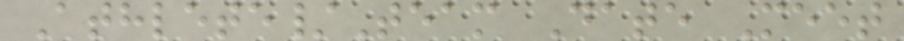Athlete/Team Date Meet
